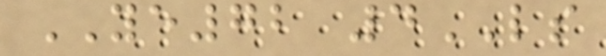YE72 4LS
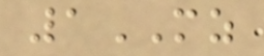1MZ
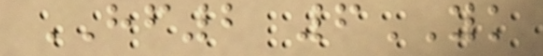HF2 6YK
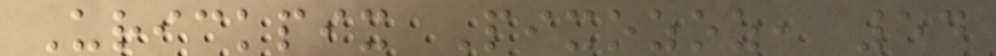Urickpix Pixozoz, 54
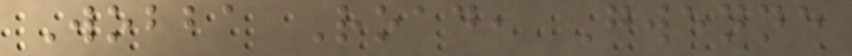Wobba Road, Gwenne
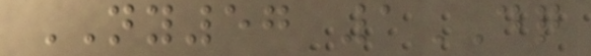NY57 1DQ
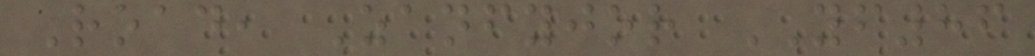Road, Zanfyjor YF86
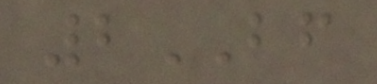2BF
